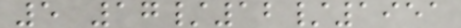5 17/12/1951
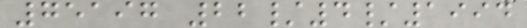75197 22/4/1994
